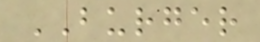BURGER
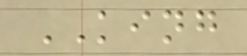KING
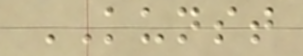KUNST
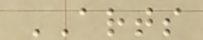ARTS
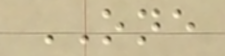ONE
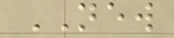NEW
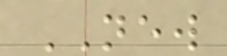NEW
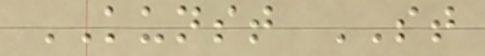KUNST ST
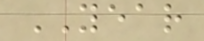YEAR
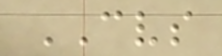CVS
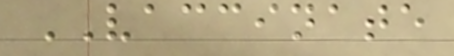VACCINATE
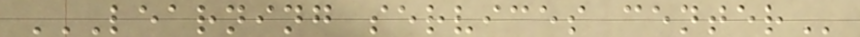LEARNING SERVICES CENTER
